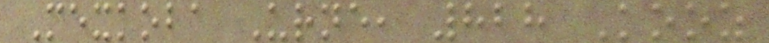Mexkoba Urne, 828 Kooz
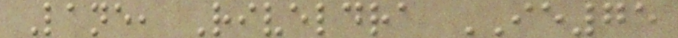Lane, Riveldra IE75
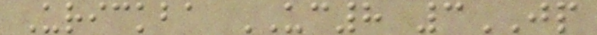Urickba UC8 3JP
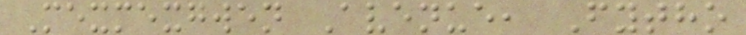Mexmexgwen Avenue, Fytho
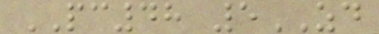PC48 5ZD
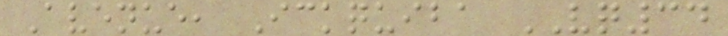Avenue, Ickquiba VQ34
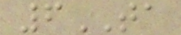6TA
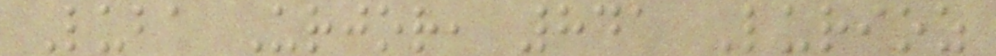Luba Urjor, 841 Lurioz
